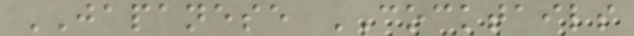JAPANESE COCKTAILS
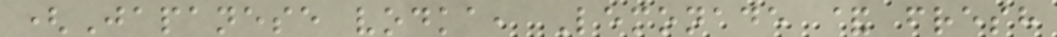(Japanese vodka, Lemonade & fresh
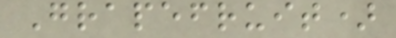Grapefruit)
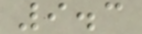9.3
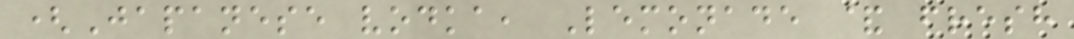(Japanese vodka, Lemonade & fresh
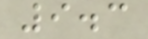9.3
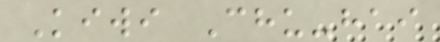Kiwi Chu-hai
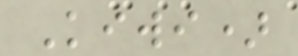Kiwi)
